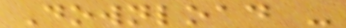Download -
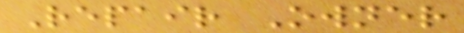Repair Owner
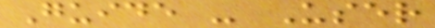Guide - User
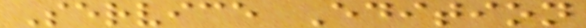Service Edition
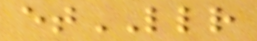etLLR
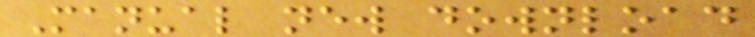Manual new download
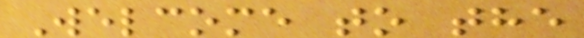Welcome to the
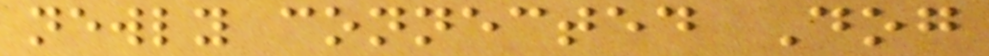newly connected Dog
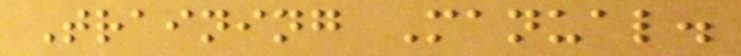Training Manual.
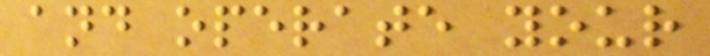and operate your
